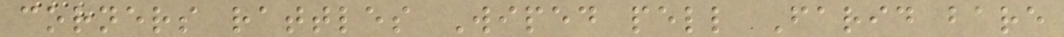corners rattles Wiped pell Farid bare
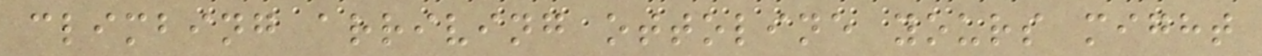climbing arriving ottoline yours might
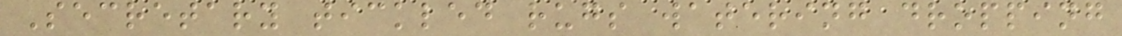Secretary tickled rugs watering dropping
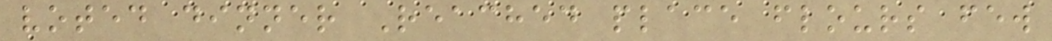voted dinner Reached place flours few
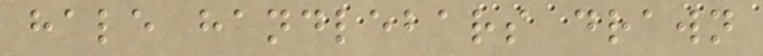hale handlebars drawn
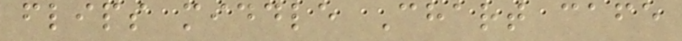flips middle Chart cafe
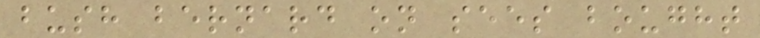bush bernard on sees bought
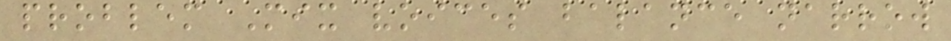problem Mix voices balance narrow
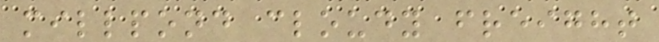millpond cloudy freight
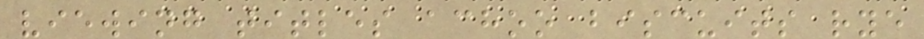viewing titles achoo biscuits rye
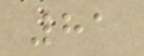81
